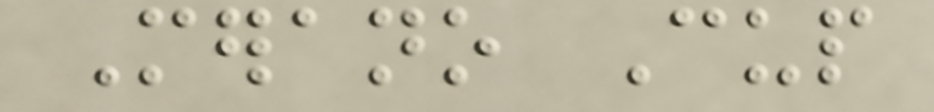Merano Cup
